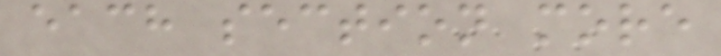each section more
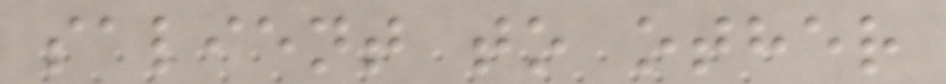salient to other
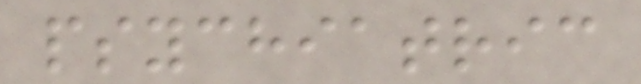psychiatric
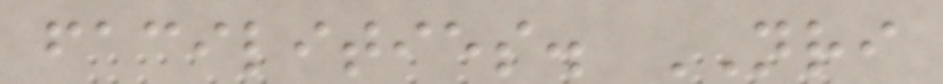facilities. NRI
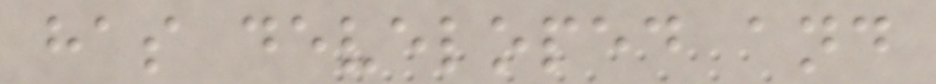has developed and
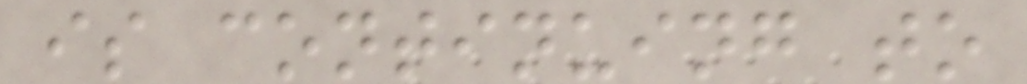is continuing to
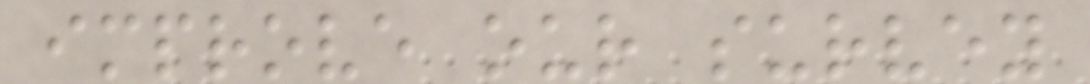improve our survey
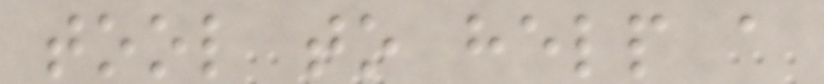tool to help a
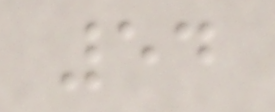54
